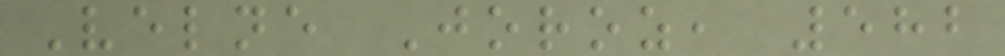Velne Joroz, 582
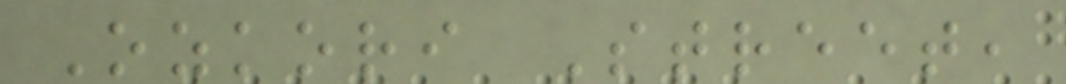Ozkori Street,
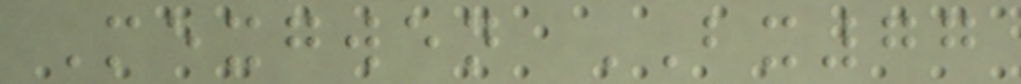Mexgwen BX77
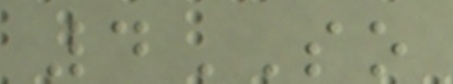4SO
